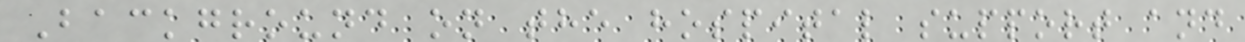Background on the hospital support and
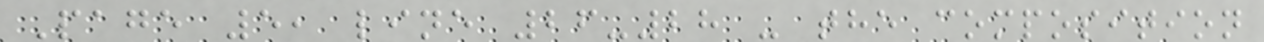Page 5, line 26-28 - the composition
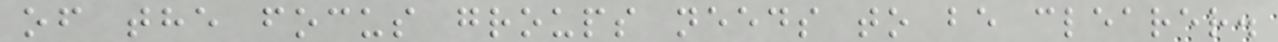of the focus groups needs to be clearer.
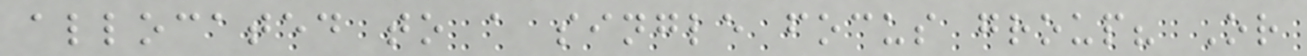allocated to a single focus group? Or
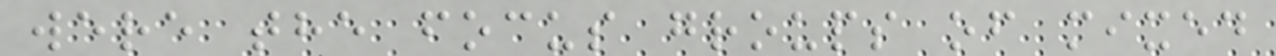were the focus groups of mixed
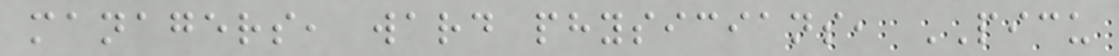managers, ward physicians, PICU
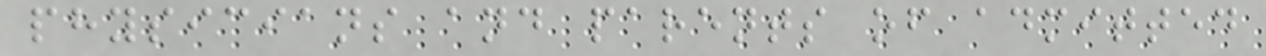physicians and parents of admitted
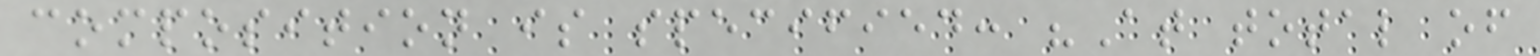composition is specified: "At total of
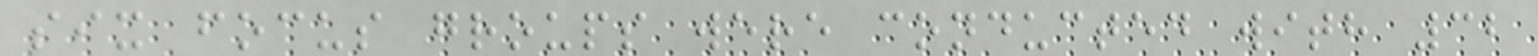six focus groups were conducted with 32
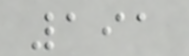191
